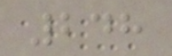248
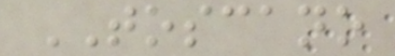TOSCANO
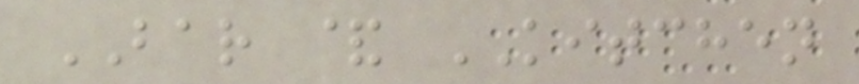BAR & KITCHEN
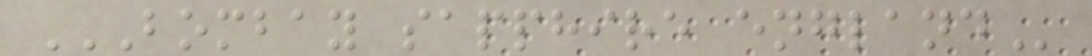BOMBAY SAPPHIRE ENGLAND
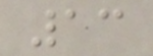13
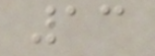13
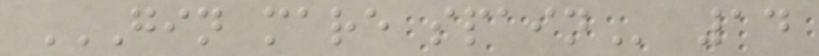GIN MARE SPAIN 14
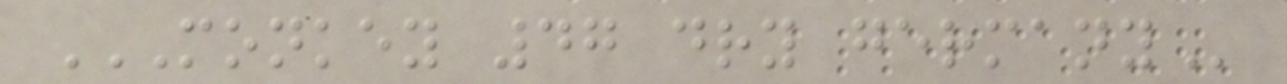MONKEY 47 DRY GERMANY
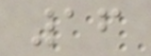16
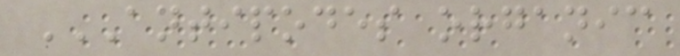ANTIPODES ORGANIC
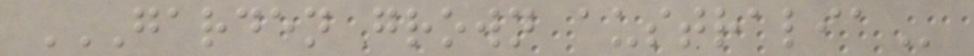GARDEN GROWN AUSTRALIA
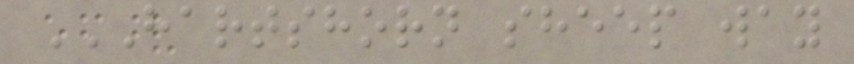HARTSHORN SHEEP WAY
